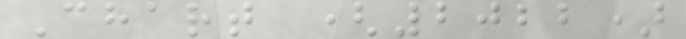Chart (2022)
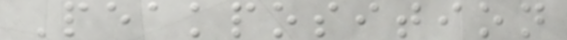Peakposition
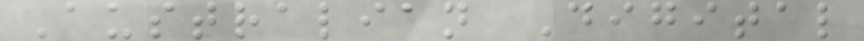Australian Digital
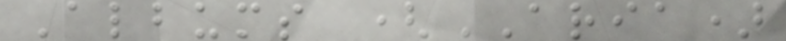Albums (ARIA)
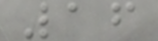16
